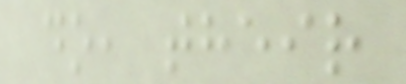do, their
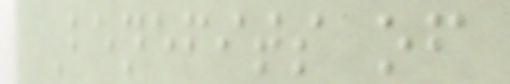Benefits of
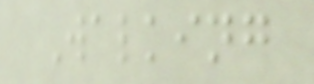Walking
